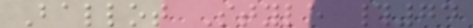Ballot Style #74
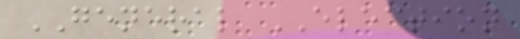GENERAL ELECTION
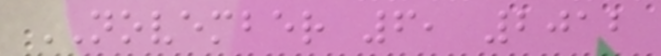NOVEMBER 6, 2012
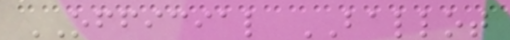OFFICIAL BALLOT
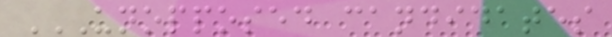UNOPPOSED CANDIDATES
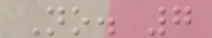No. 7
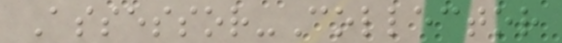Assessor-Collector
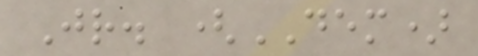Jr. (DEM)
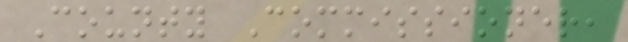County Commissioner,
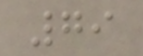79
